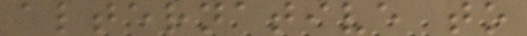alternative to
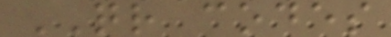QR codes
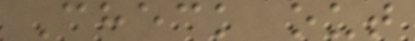Check out
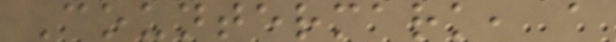Countermark, a
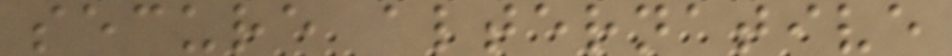secure alternative
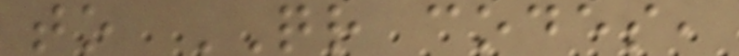to QR codes,
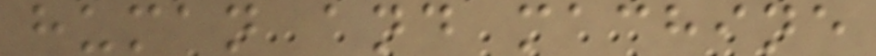human and machine
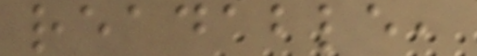readable,
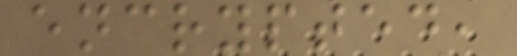encrypted,
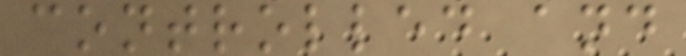controlled and
